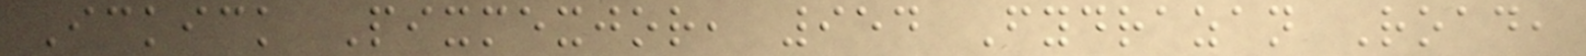Ickick Pixmexjor, 954 Fydrazan Road,
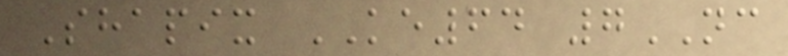Shapix KE64 7NC
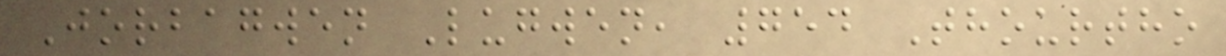Jorbagwen Lugwen, 754 Thourtho
